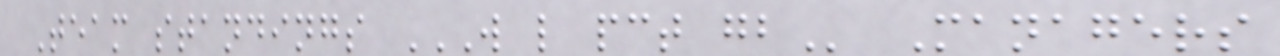Team standings W L PCT GB Managers
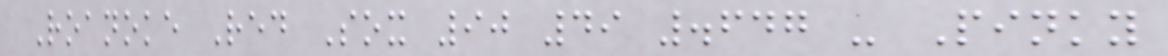Roanoke Red Sox 90 49 .647 - Pinky
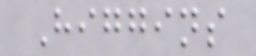Higgins
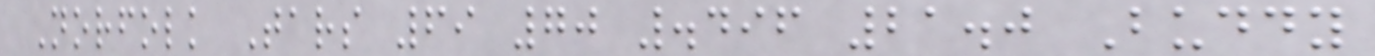Norfolk Tars 69 70 .496 21.0 Buddy
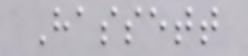Hassett
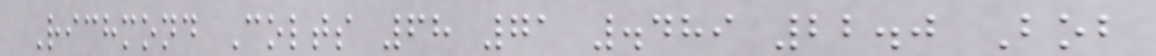Richmond Colts 68 71 .489 22.0 Bob
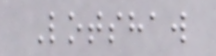Lotshaw
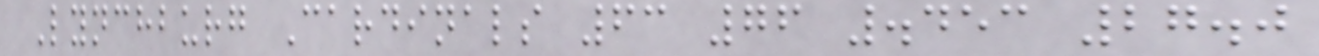Lynchburg Cardinals 63 76 .453 27.0
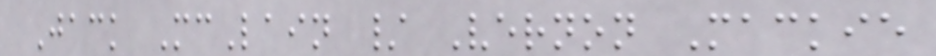Jack McLain / Vernon Mackie
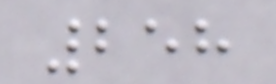258
